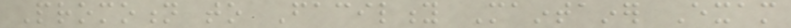Promotion to Facility Maintainer Exam
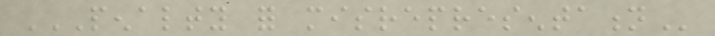PENALTY FOR MISREPRESENTATION
